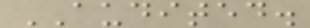AUDITED.
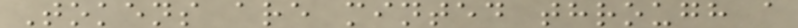Tokens are minted through a
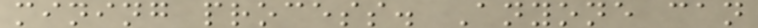mining process. Anyone can
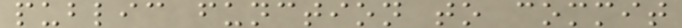public function to commit
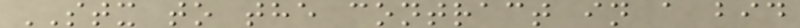STX to the contract in a bid
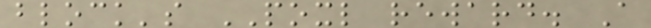block's POXL reward. A
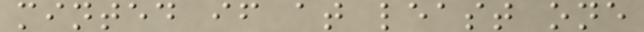minted if at least one
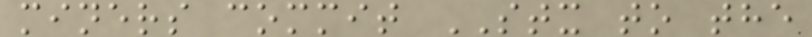miners commit STX to the
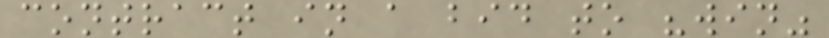contract in a bid to "win"
